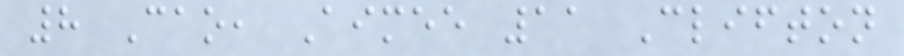8 Cao, Aimee 11 Clifton
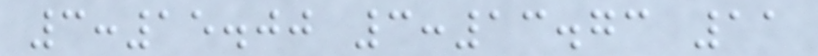3:15.00 3:13.73 11
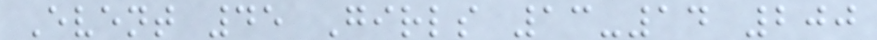Event 45 Girls 13-14 200
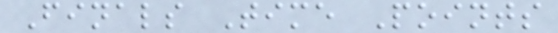Finals Time Points
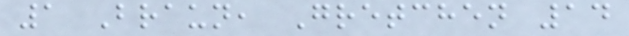1 Braun, Gretchen 14
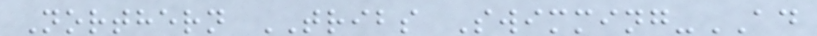Northern TRIBS Swimming-AD
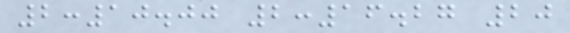2:10.00 2:16.27 20
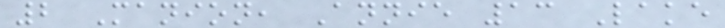2 Manion, Annie 13 Lake
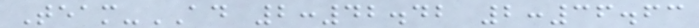Team-AD 2:42.42 2:36.63
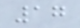17
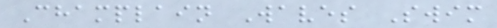Champlain Waves Swim
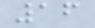16
